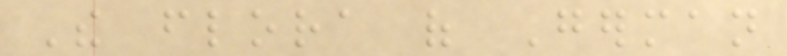The flora of German
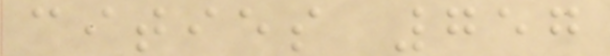cities 757
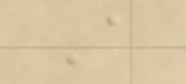A
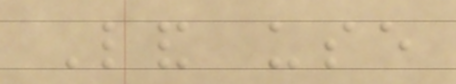Land use
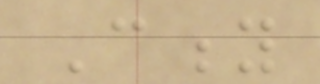City
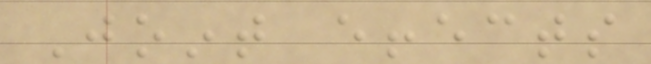Joint effects
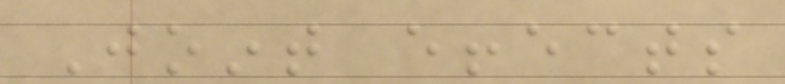Joint effects
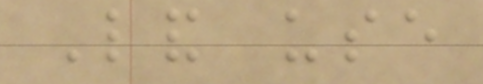Land use
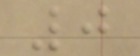0
